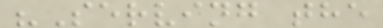"Serving the
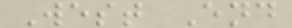West End
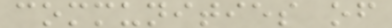communities of
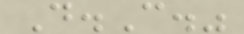D.C."
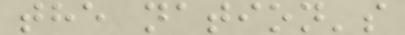the nation's
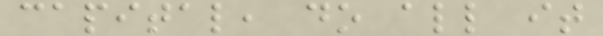capital, do all it
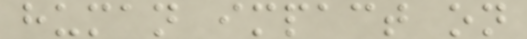human impact on
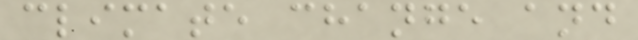climate change and
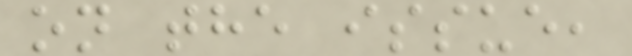on the issue,
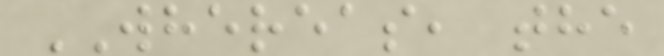WHEREAS, the
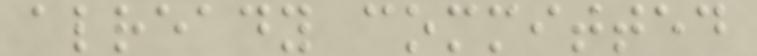already committed
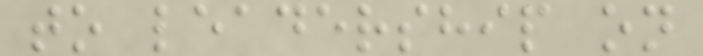to leadership on
